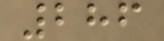286
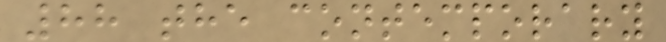88 the contemporary
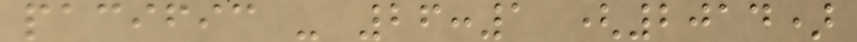pacific - 26:1 (2014)
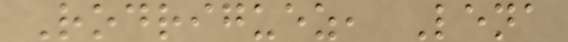Rodriguez, Lena
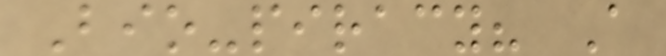Bio-piracy? A
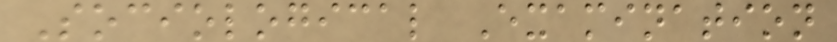Sociological Examination
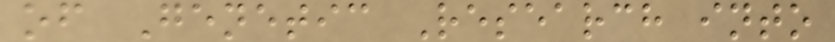of Genetic Research into
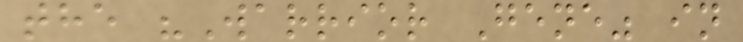the "Warrior Gene" in
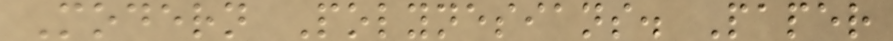Modern Polynesians. Paper
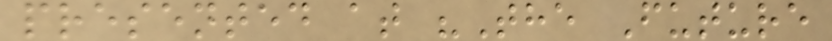presented at "The Future
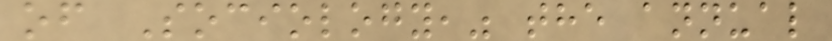of Sociology," the annual
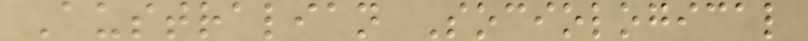Australian Sociological
